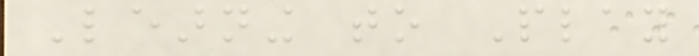Learning to Play
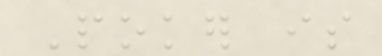Poker is
